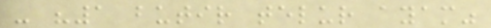- "1 butir telur ayam"
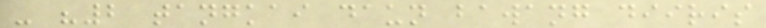- "2 tangkai daun bawang diiris
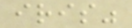iris"
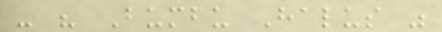- " Bumbu Halus "
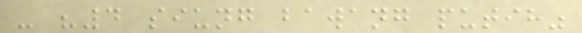- "4 siung bawang putih"
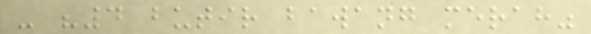- "4 butir bawang merah"
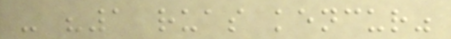- "1 ruas kencur"
